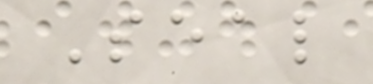Seal
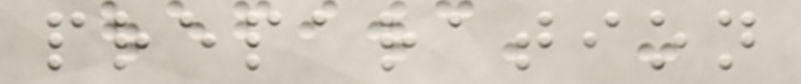preparation
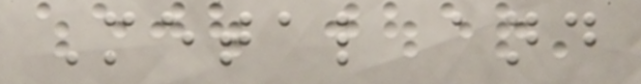Metal and
